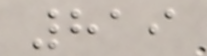819
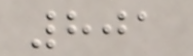801
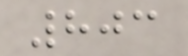803
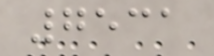7531
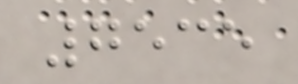7535
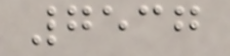7537
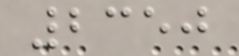2350
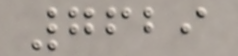7629
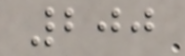200
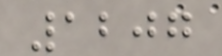1207
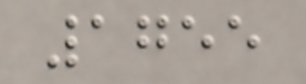1755
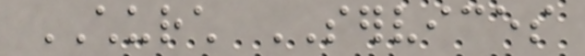CHURCH SERVICES
